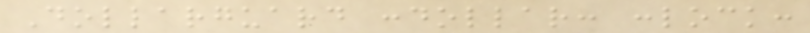Dollarguard :dollar: :lock:
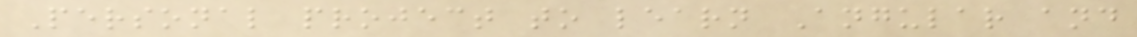Personal project to learn Angular and
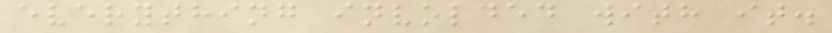everything involded with it.
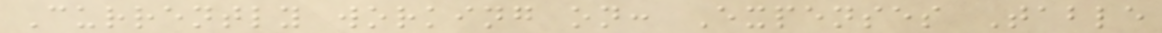Currently working on: Expenses Table
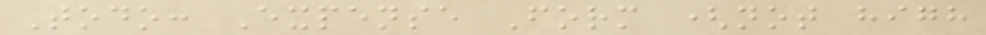Todo: Expense Form (not high
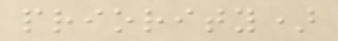priority)
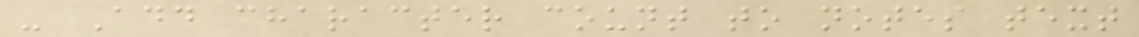- Add character count to notes text
